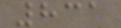831
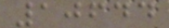10644
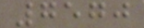7570
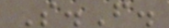S.F.
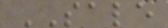SALE
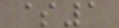$1
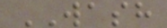WASH
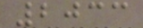2033
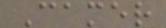Camer
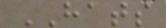HATS
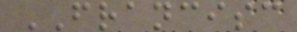FRANCISC
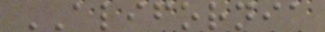ALIFORNIA
